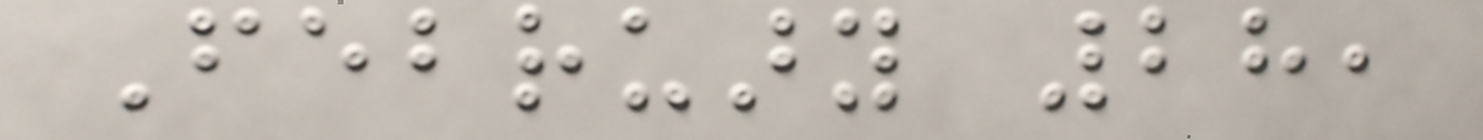February 28,
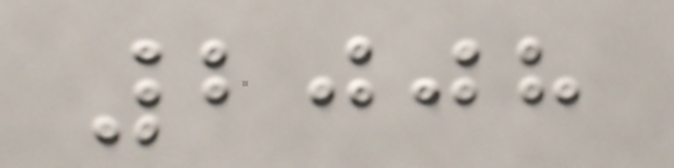2008
